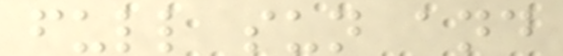full sun and
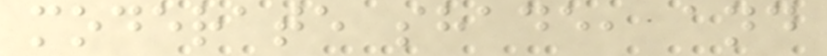moderate shade, and
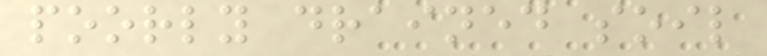poorly drained soil
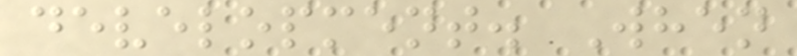development. When
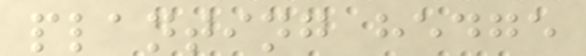planting hedge
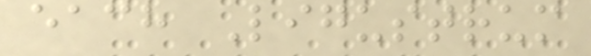each Ligustrum
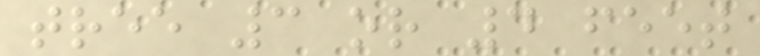tree 3 or 4 feet
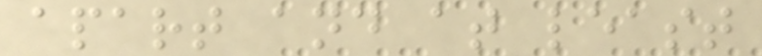apart and at least
